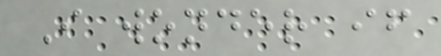I wonder if
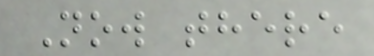Now there
